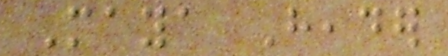Maya Header
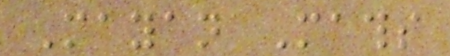Mayan Maths
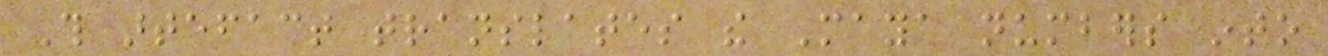This artefact translates the Maya numbers into
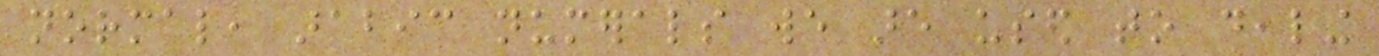normal, arabic numerals we are used to dealing
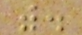with.
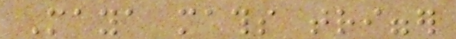Maya maths trigger
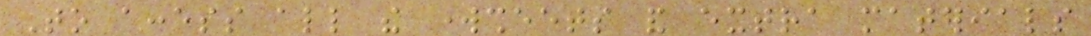To access all the worksheets and extra materials
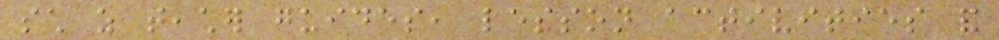such as teacher guides, lesson activities and
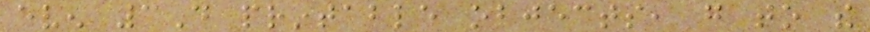even 3D printable objects, go to the
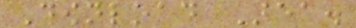Download Area.
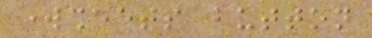worksheets button
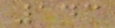143
